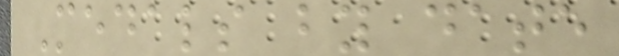Medals by date
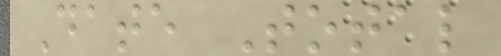Date Total
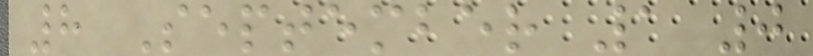8 September 1 0
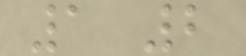1 2
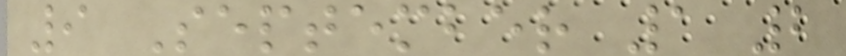9 September 1 2
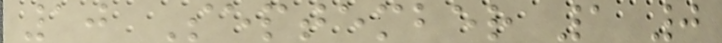10 September 1 0
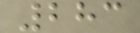283
